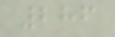286
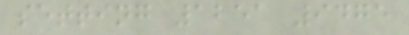setting 1251 9475
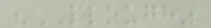"PLOUGH"
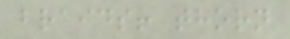braids! thorn
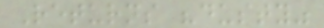Returns "dusty"
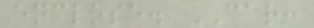enclose. CAR:
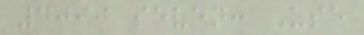4099 seven: Use
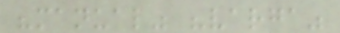"manual" "varga"
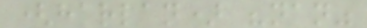(harlan) "nan"
